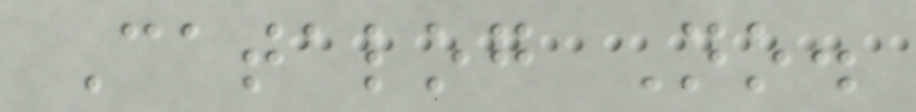Catalog No.
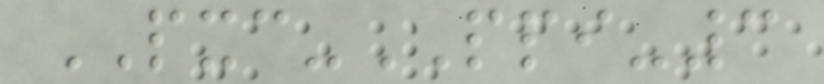PXC-PPI-3
